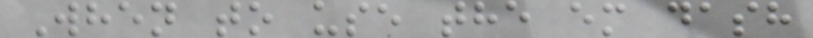When to use the em dash
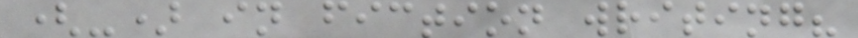(-) in fiction writing?
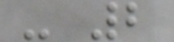- 2
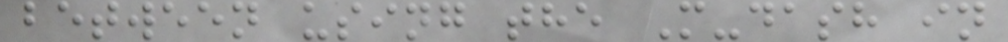between using the M-dash in
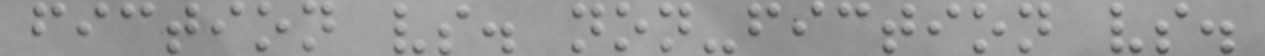fiction vs. non-fiction vs.
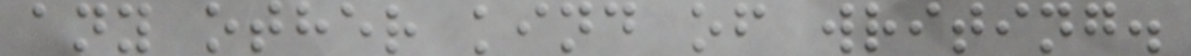any other kind of writing.
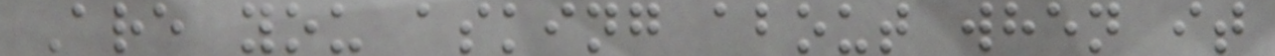Are you asking about when it
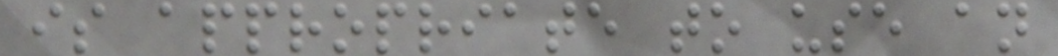is appropriate to use an
